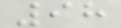98
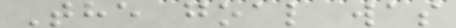The goal was
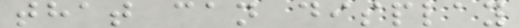that can display
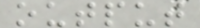output
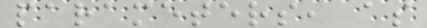parameters, as
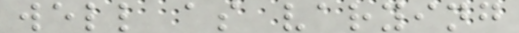well as varying
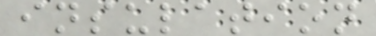insulation
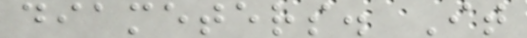diameters. It
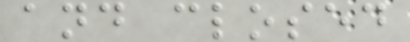and closed
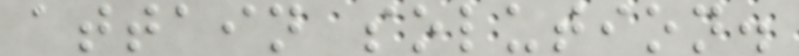attain solution.
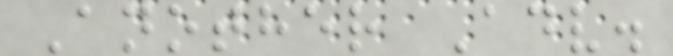Another Adv.
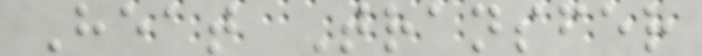Heat Transfer
